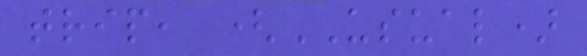trip, (USUAL)
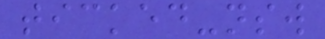ticked-nsw
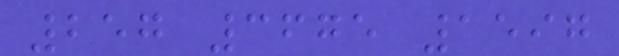257 3675 1597
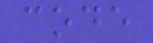code
